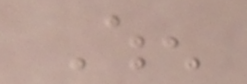When
